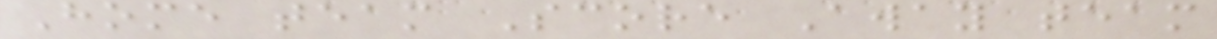Home team Score Away team
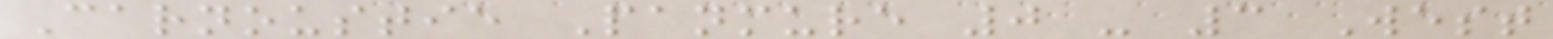Carnoustie Panmure 0 - 3 West
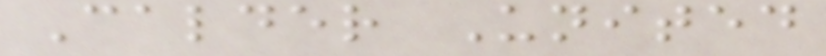Calder United
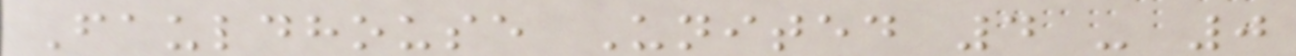Fauldhouse United 4 - 0
